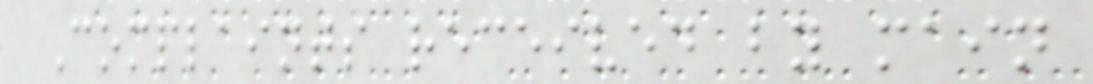Complaints received by main
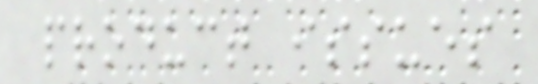product issues
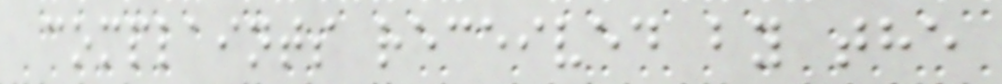complaints received by the
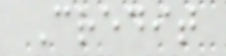Credit
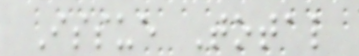Issue Total
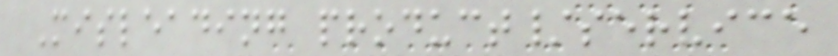Misleading product/service
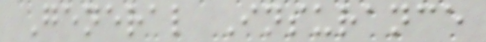General Insurance
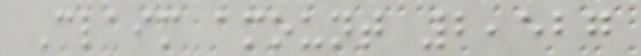Claim amount 2,527
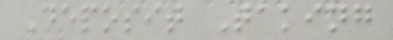Deposit Taking
